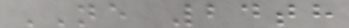NE 24th
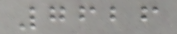7626
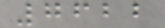7622
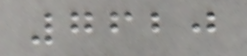7620
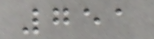751
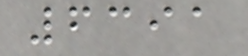6391
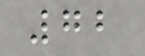72
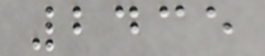2435
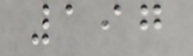197
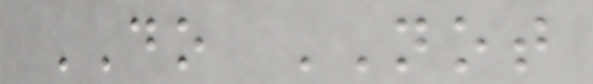DO NOT
